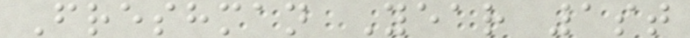Freshman Year 1st
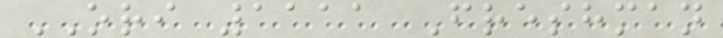ORI 1111 Freshman
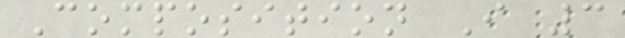Composition I 3
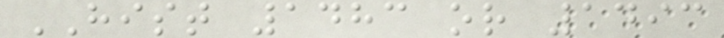HIST 1483 or 1493
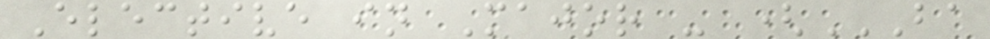Elective in Major - (BA
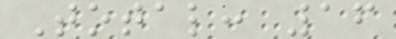Total: 16
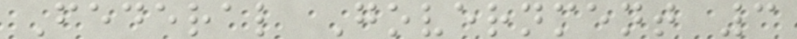Federal Government 3
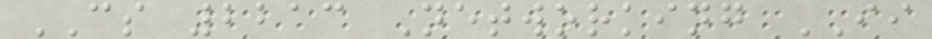CS 2213 Networking II
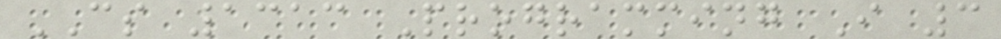CS 1313 Programming I 3
